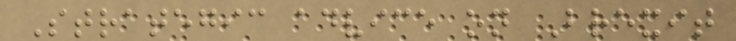Strategic advice on Brexit
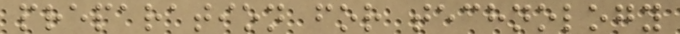preparation for technology
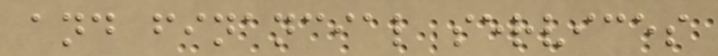and financial services
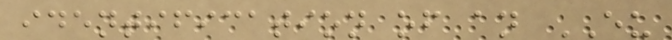identification of an EU
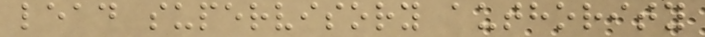lead supervisory authority
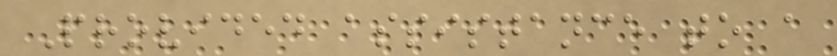Provided assistance to a
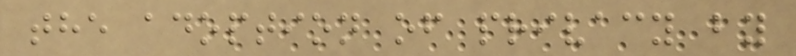the adoption of privacy by
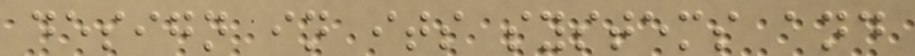design in its systems and
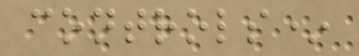controls*
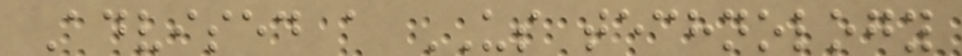Advised a US technology
